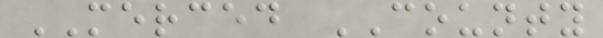MERCED COUNTY
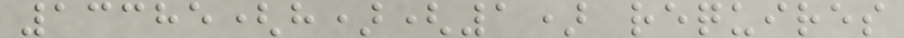13385(h)(1) requires
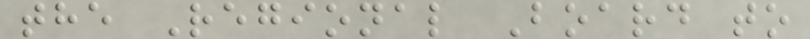the Regional Board to
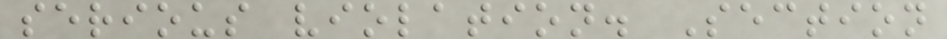serious violation. Section
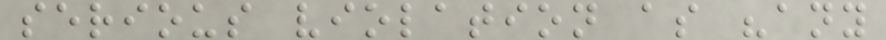serious violation as "any
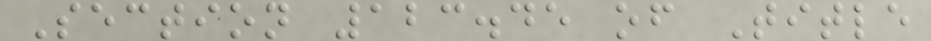Section 123.45 of Title
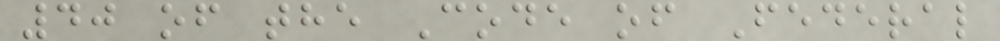40 of the Code of Federal
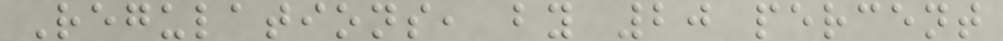Regulations, by 20 percent
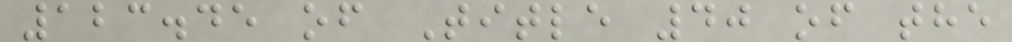123.45 of Title 40 of the
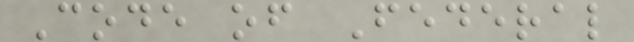Code of Federal
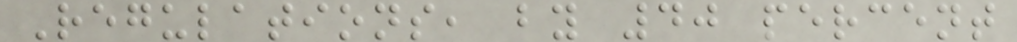Regulations, by 40 percent
